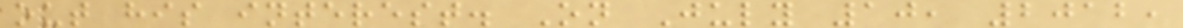out his interest. On July 10, 2012,
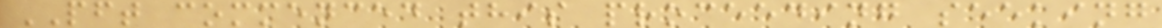PFT commenced this proceeding seeking
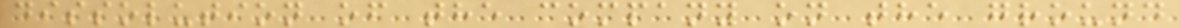dissolution of the company on the ground
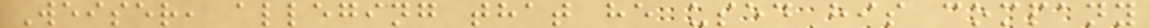Weiser, alleging that he used his company
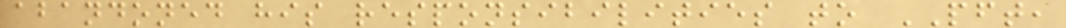abandoned his responsibilities to PFT,
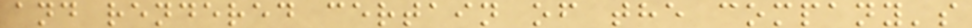and rendered certain of the company's
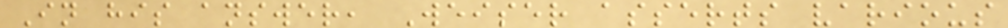In his answer, Weiser asserts various
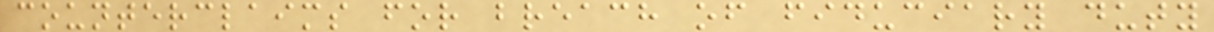counterclaims for breach of fiduciary duty
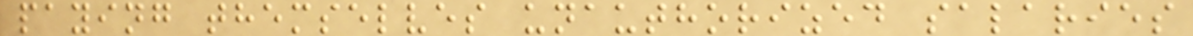paying themselves unauthorized salaries
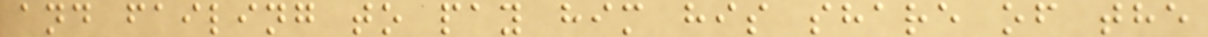and failing to pay him his share of the
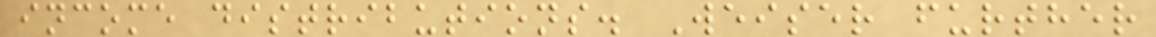income distributions. Weiser further
